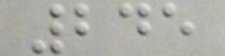245
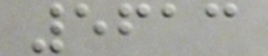5613
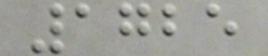1725
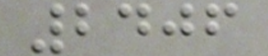2406
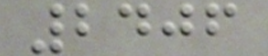2406
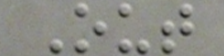Out
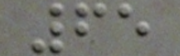65
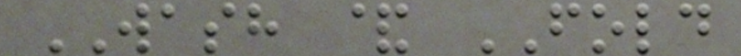WASH & FOLD
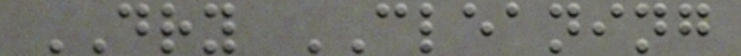DRY CLEANING
